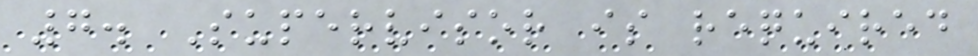7. Supervisor is required
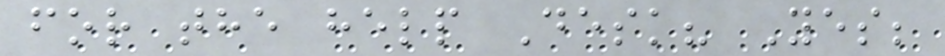for the help Desk? Yes;
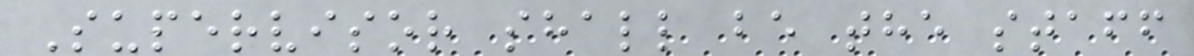Supervisor shall be the staff
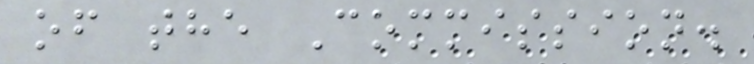of the Commission.
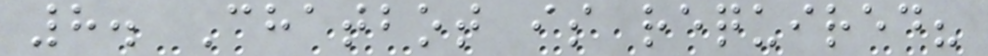8. Chatbot is required?
